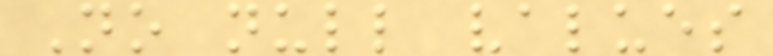No null values
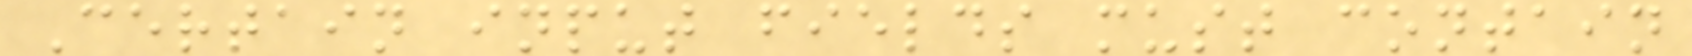Certain input fields must contain
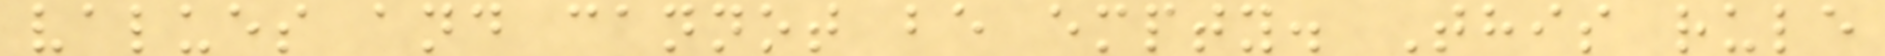values and cannot be empty. This rule
